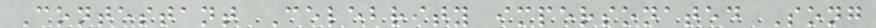Contestant Celebrity impersonated Song
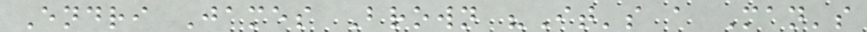Endri James Brown "It's a Man's
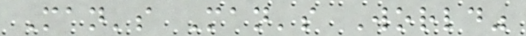Man's Man's World"
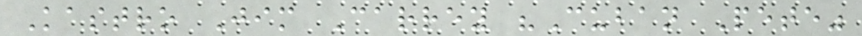Kastro Jim Carrey "Cuban Pete"
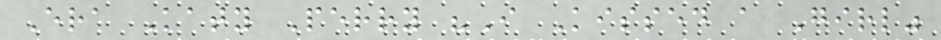Era Katy Perry "I Kissed a Girl"
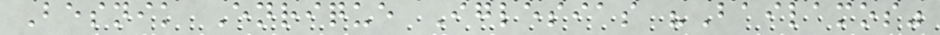Besnik Enrique Iglesias "Bailamos"
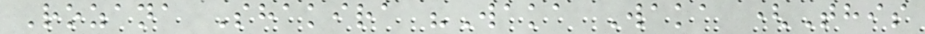Rozana Shakira "Waka Waka (This
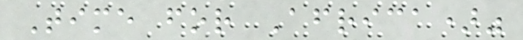Time for Africa)"
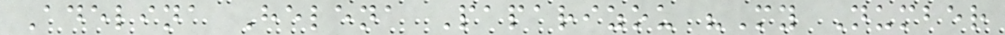Adelina Helena Paparizou "My Number
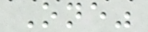One"
